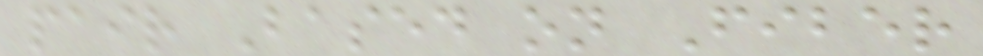pair Based on Fiber
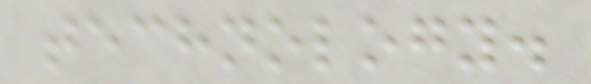technology.
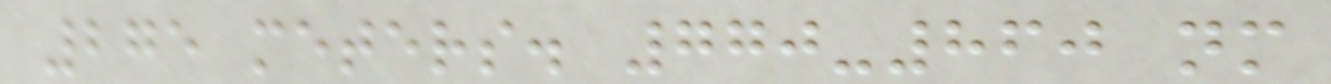275 meters. 770-860 nm
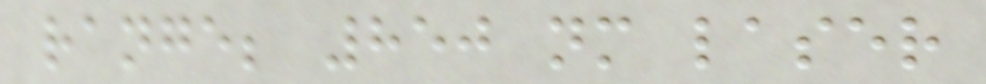range; 850 nm laser
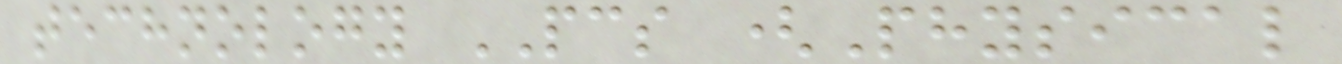technology PCS (Physical
